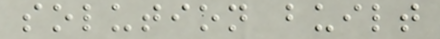solution built
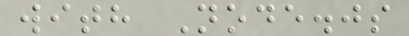with Node.js
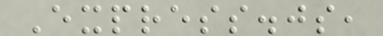Express.js,
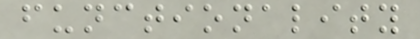functionality
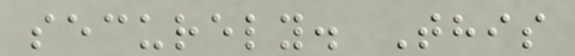securely. This
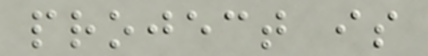project is
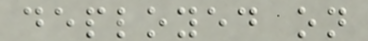deployed on
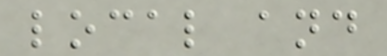local and
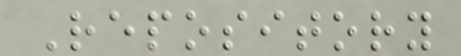Repository
